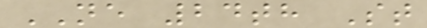NE 24th St
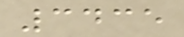3435
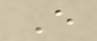E
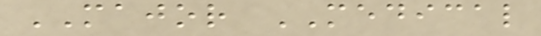MAJOR MEDICAL
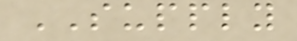SUPPLY
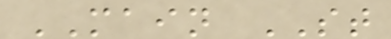MAIN ST
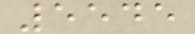5545
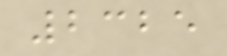2325
